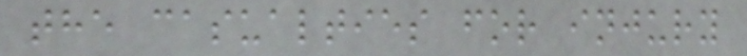the casualties for injury
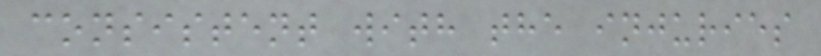consistent with the injuries
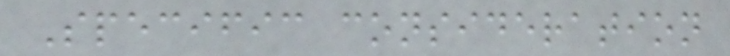Specific consideration
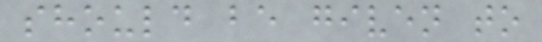should be given to
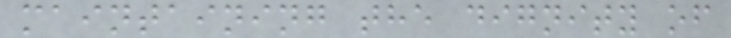maintaining the dignity of
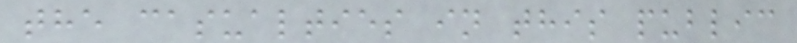the casualties in this public
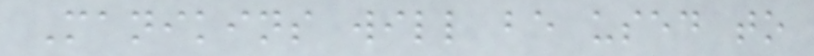Manikins will be used to
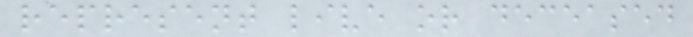represent live or deceased
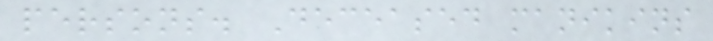persons. Deceased manikins
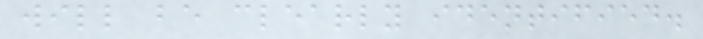will be clearly identified.
